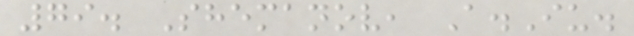79. Shemanov, A.Iu.
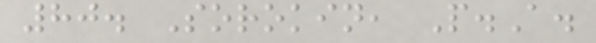80. Sorokin, P.A.
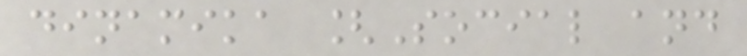dinamika [Social and
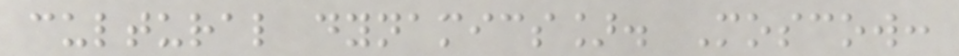cultural dynamics]. Moscow:
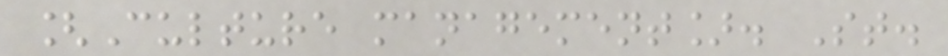[Culture management]. St.
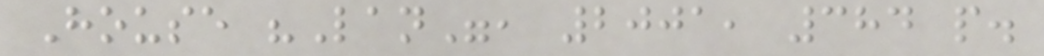House "Lan", 2001, 384 p.
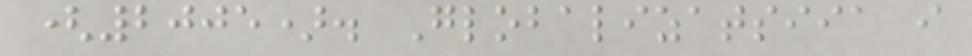(2005). Globalizatsiia i
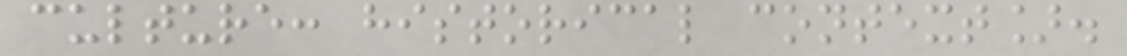culture: historical context].
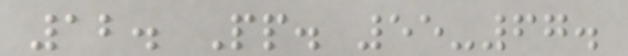12. Pp. 55-67.
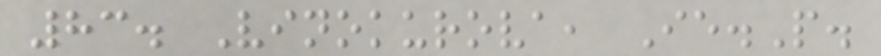83. Vinokurova, Ie.P.
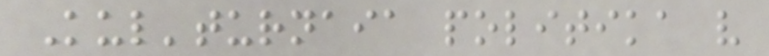Kul'turnaia politika v
